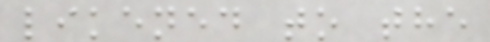likened to the
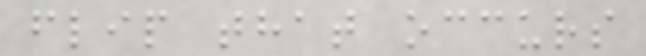flip that occurs
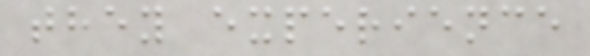they experience
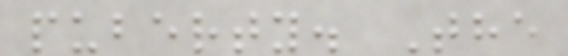puberty. The
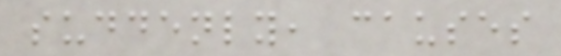suddenly, causes
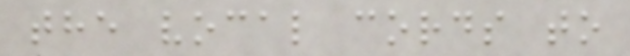the vocal cords to
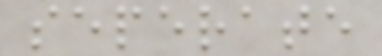seperate
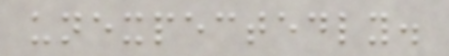unexpectedly.
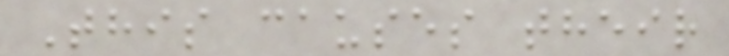This causes their
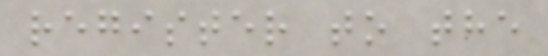register to the
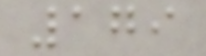179
